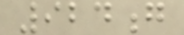924g
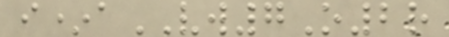i*aVW7O2r
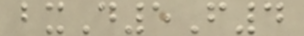bxD5F4
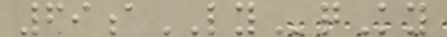69aLYqKy
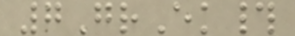7GrEk#
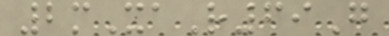2mXaR69G
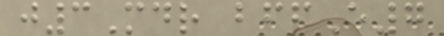j3Mdr bffE7
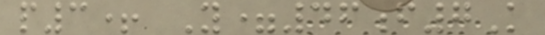p3+ Y=46f7K
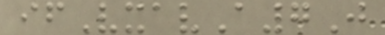ifVxavA7J
